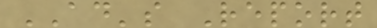AD's Report
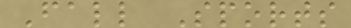Fall Sports
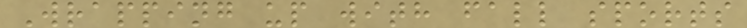Wrapping up with fall sports
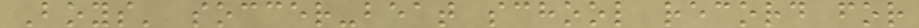Boys' soccer-beat school record for
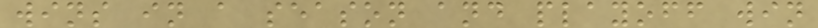wins in a season and playoff win
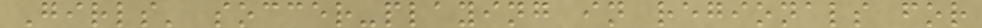Girls' soccer-playing in regionals for
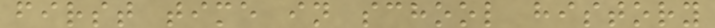first time in school history
